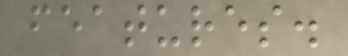features.
